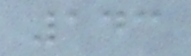143
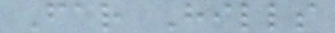Far Hills
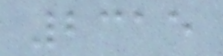2315
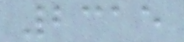2315
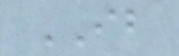IB
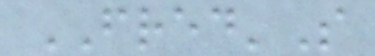FRED'S
